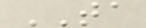TA
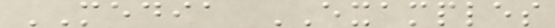MEDIA EXAMPLES
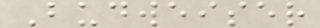Budweiser
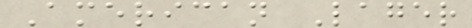American Lager
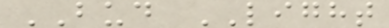BUD LIGHT
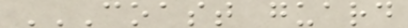COAST GUARD
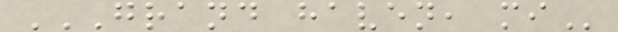GRAND HAVEN, MI
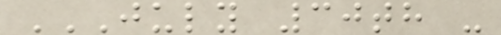JULY 30TH -
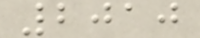2010
